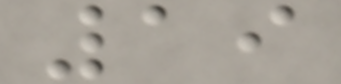19
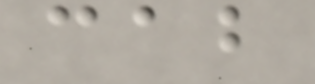cab
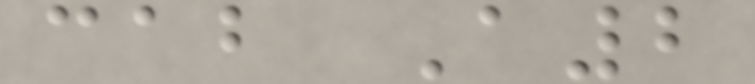cab A2
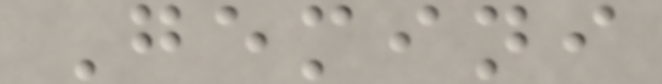Gemini
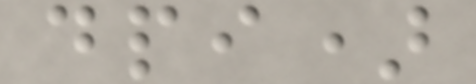dpi)
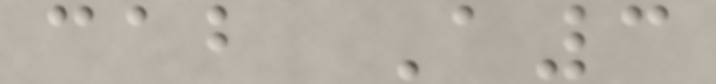cab A3
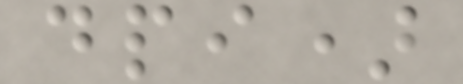dpi)
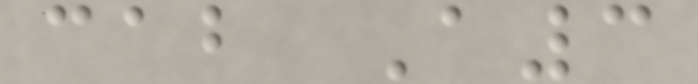cab A3
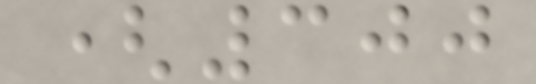(300
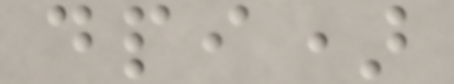dpi)
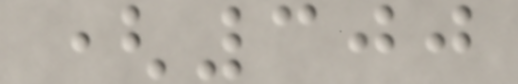(300
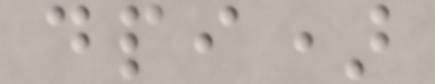dpi)
